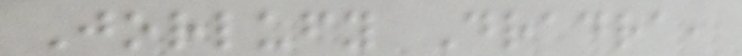Jorlufy Dradra,
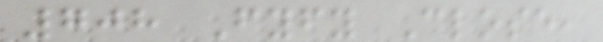708 Fyfy Close,
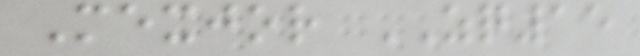Mexjor ZQ15
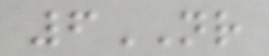6NR
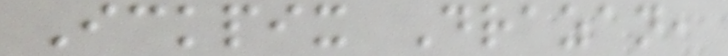Ickpix Drazan,
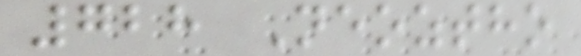728 Neoztho
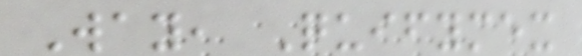Way, Quifymex
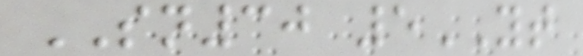SN30 5YT
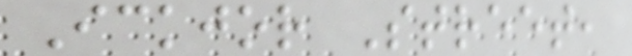Ickjor Street,
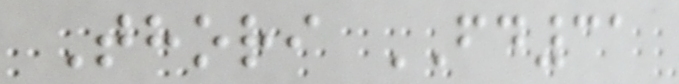Thori FD31
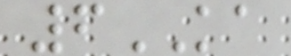6KA
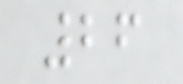26
